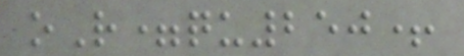oR=qu250+
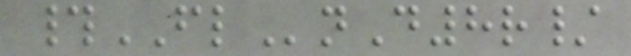#FLnD8r/
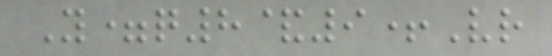Y=q8&9+Vr
